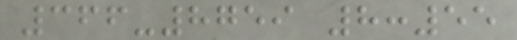366-8759 8:55
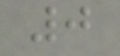0
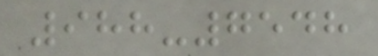988-7548
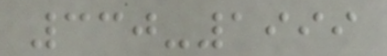330-1999
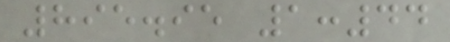895.95 1:44
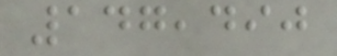147,490
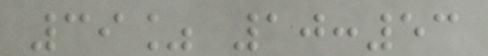39% 10:53
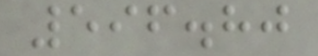596.80
